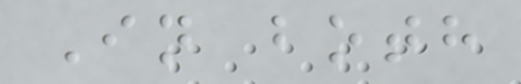In both
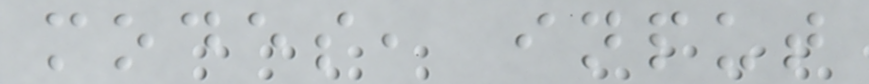modes, input
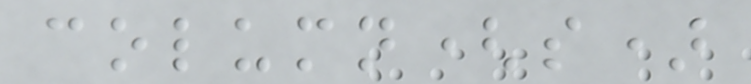column(s)
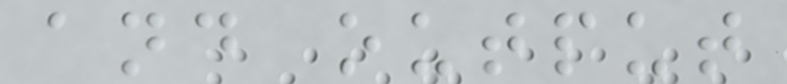and output
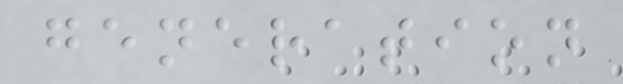generation
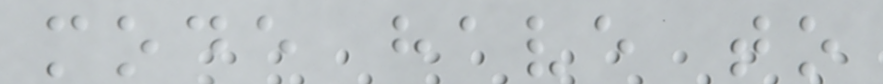mode have to
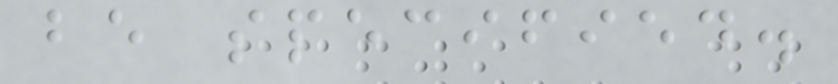be specified.
